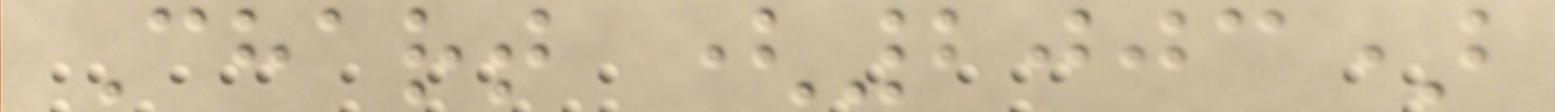Chart (2003)
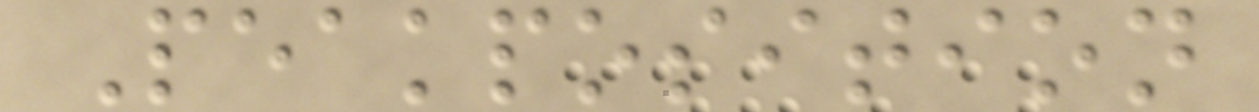Peakposition
